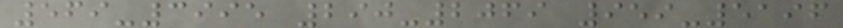569-3995 290-2069 959-5196
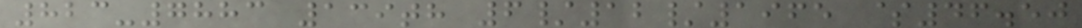823-7883 139th 6/12/1965 $46.50
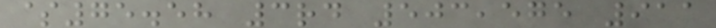$75.58 3rd 503,575 911
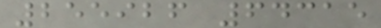255926 64315
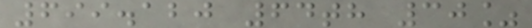699.120 64th 30%
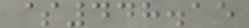$448.15
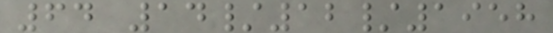64 14/12/1958
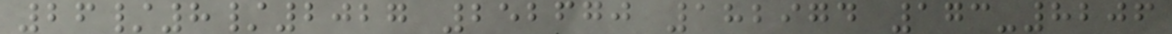26/8/2027 252670 182974 173-8206
